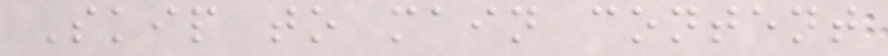Skip to main content
